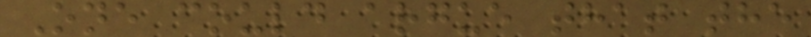One could argue that the
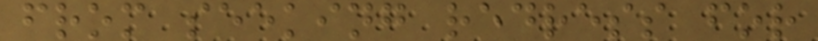from seeking redress for
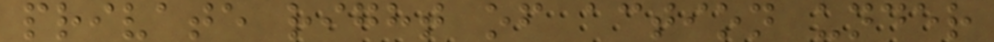private right of action under
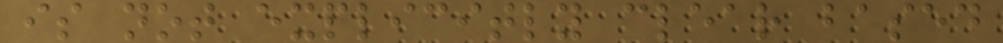is not explicitly clear based
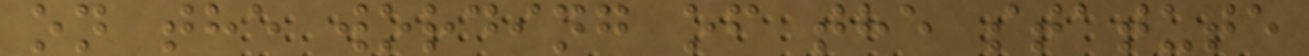on the wording of the statute
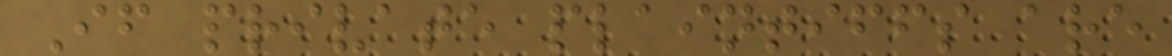If private plaintiffs are
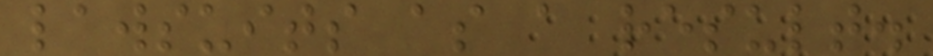lawsuits as a result.
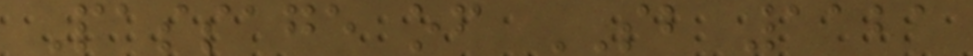Passage of SB 1121
